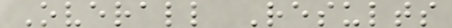Overall Results
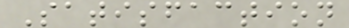Satisfaction
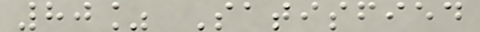80% Satisfied
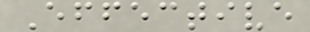Effective
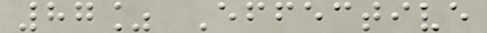87% Effective
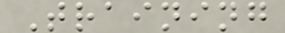Training
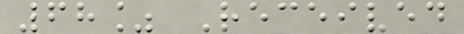68% Received
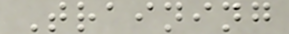Training
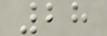28
